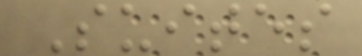Suites
